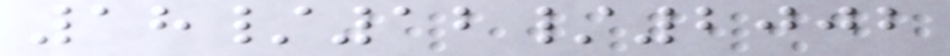18/12/2002
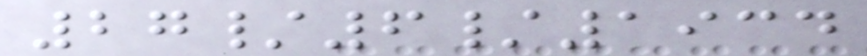27/6/1934
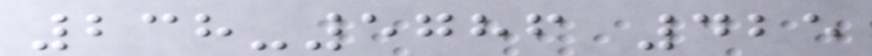238-5786 425
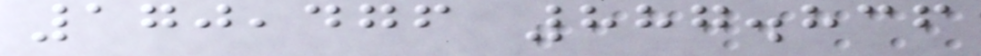170,476 887.836
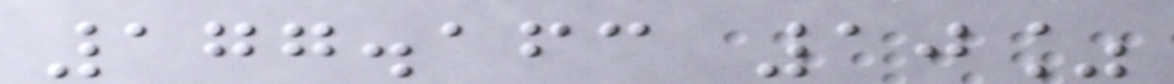177.163 10%
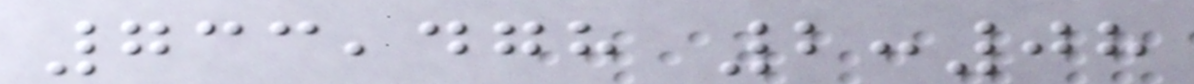733,478 2:08
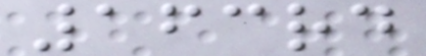163rd
